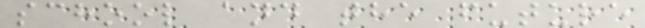school and the future
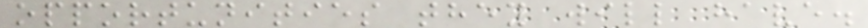opportunities they will have.
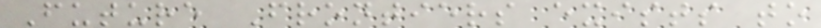Future Frontiers exists to
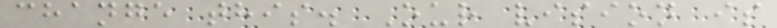change this. Our vision is
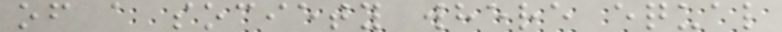of a society where equal
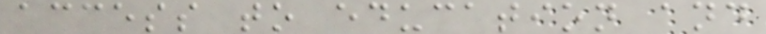access to education and
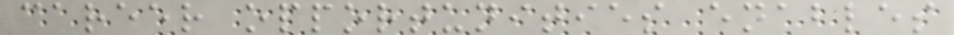career opportunities enables
